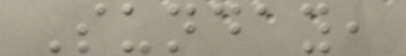Sunday,
